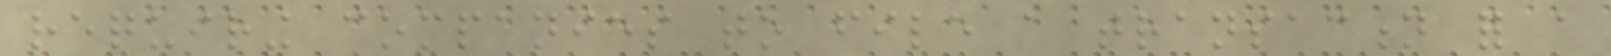requiring companies to file a transaction for a
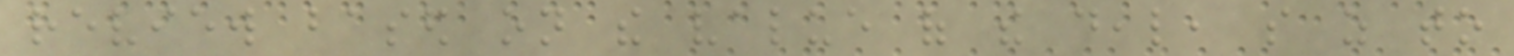review based on the value of the deal, so as to
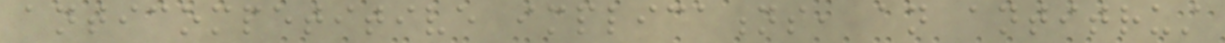anticompetitive implications, an antitrust
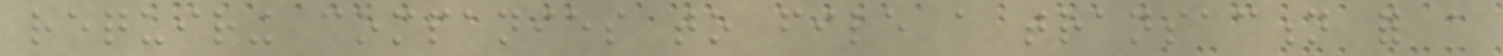requiring companies to file a transaction for a
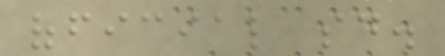official said.
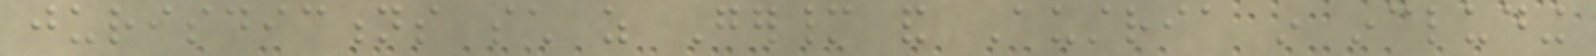jurisdictions such as Germany and Austria in including
